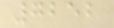7252
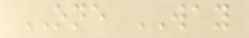ONE WAY
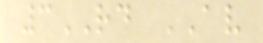3RD AV
